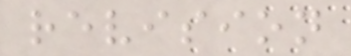revision
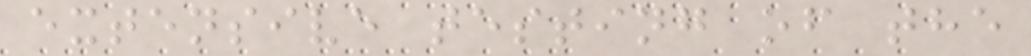extensive testing of the
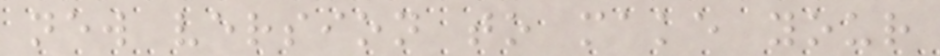new version to make your
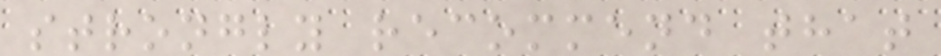strongly recommend that
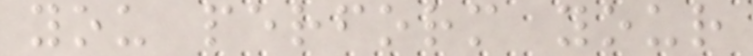you perform your
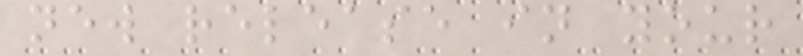new release in your
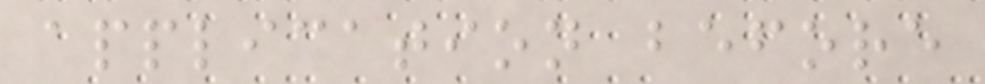application before
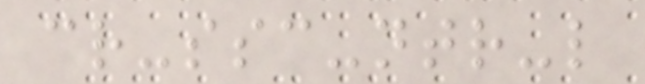cr-ssc-ntr-l
